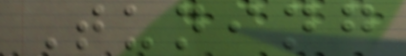Tuning
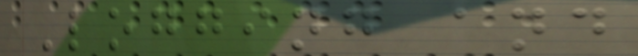Logging and
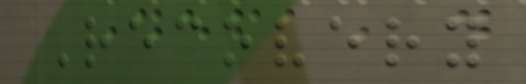Recovery
